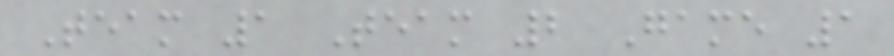Team 1 Team 2 Game 1
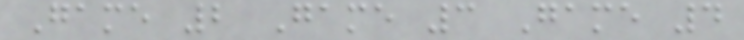Game 2 Game 3 Game 4
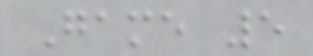Game 5
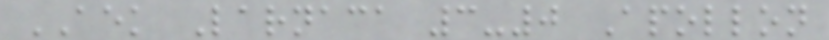AEK Larnaca 3-0 Apollon
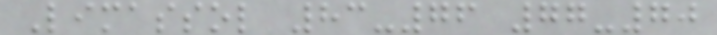Limassol 83-76 77-70
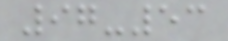97-53
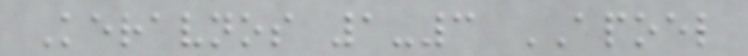Keravnos 1-3 APOEL
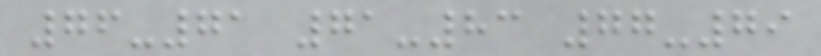76-71 71-83 77-79
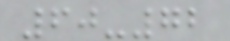60-72
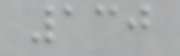130
